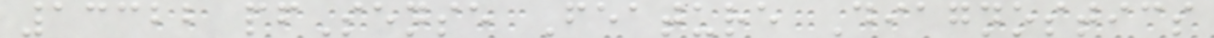13322 pfSense Feature Diagnostics
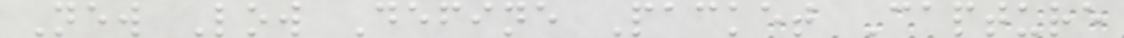New Low Define Packet Capture
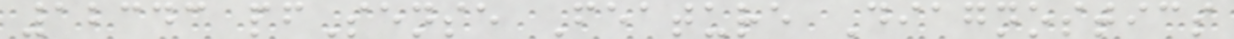12343 pfSense Feature Diagnostics
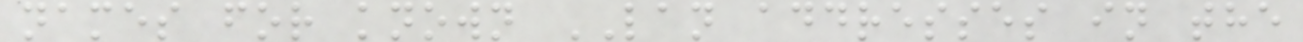names for known LAN addresses in the
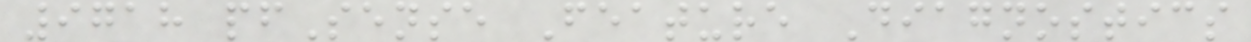9718 pfSense Feature Diagnostics
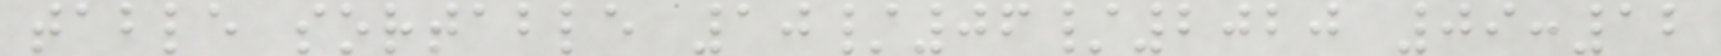table sortable 10/06/2020 09:12
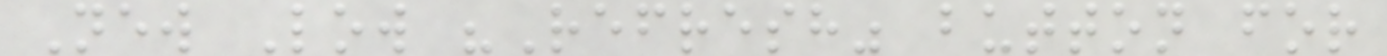New Low "Refresh" button for
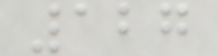127
